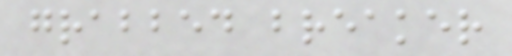grabbed breaker
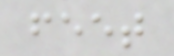feet
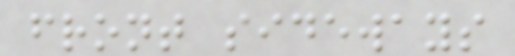front sideways
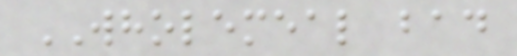WHOLEMEAL bad
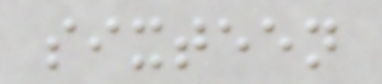sixteen
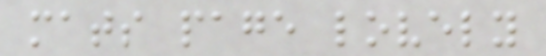mats page lovely
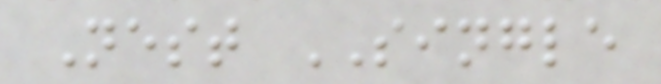Nest SINGLE
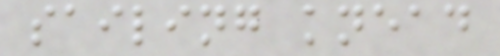sailing knead
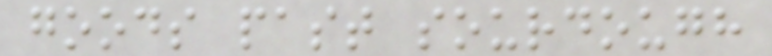goods past sourdough
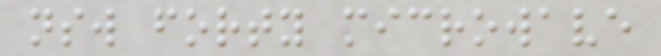nsw forty microwave
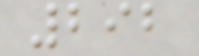292
